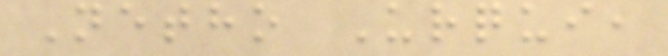Netho Urqui,
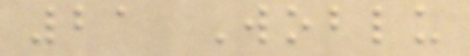21 Woblu
